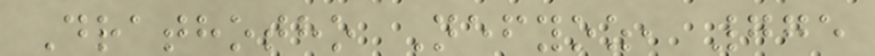Drathotho Nefyoz, 775
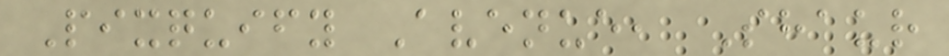Pixquify Avenue, Shaur
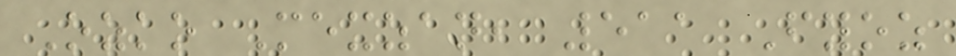Ozko Mexzan, 511 Fyoz
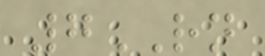7RN
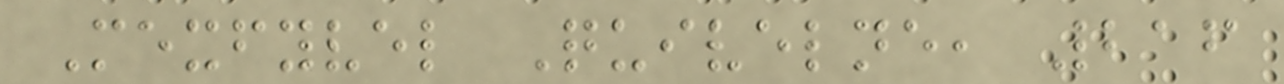Mexfyvel Quivelne, 216
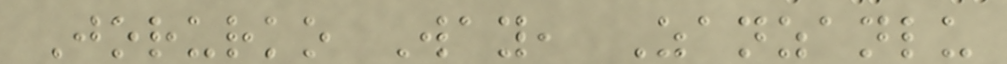Jorurko Way, Zanzanlu
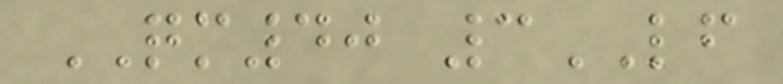QM40 3LF
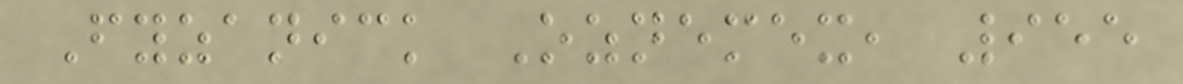Fyzanick Oznemex, 955
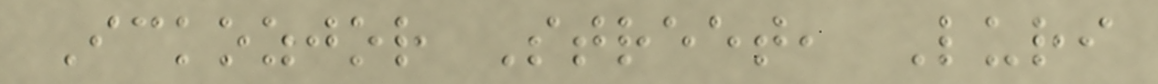Ickozjor Street, Luri
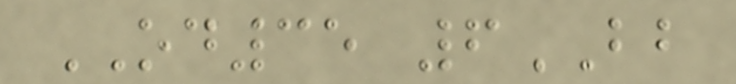OD35 6BB
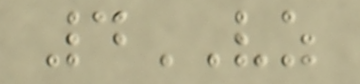4VZ
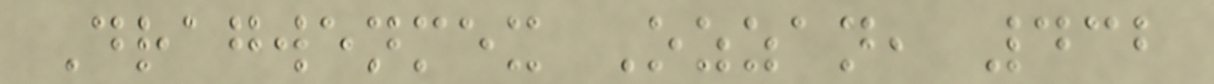Dragwenmex Ozzan, 432
